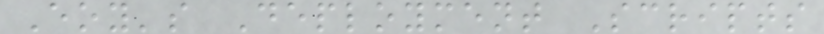Eoy's Deployment Scripts
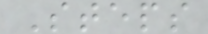Steps
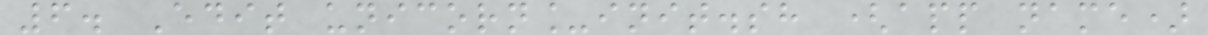6. Edit unicorn_init.sh (app name)
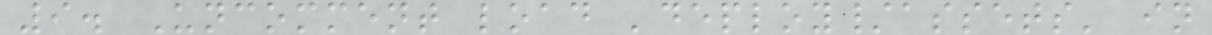9. Uncomment load 'deploy/assets' in
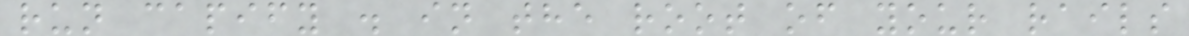run capify . in the root of your rails
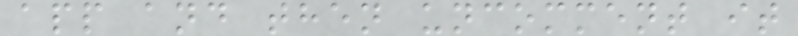app and then uncomment it
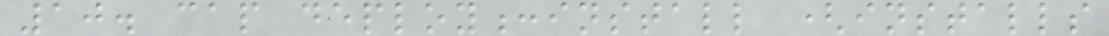10. cap deploy:install (installs
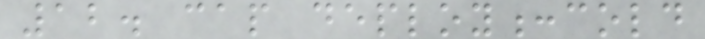12. cap deploy:cold
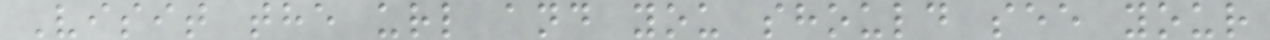Visit the url and you should see your
